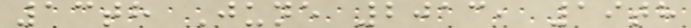13th June 2013, 19th
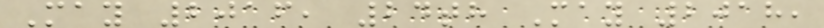May 2016, 24th May 2018,
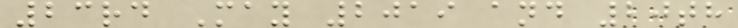23rd May 2019 and 20th
